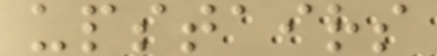upstairs
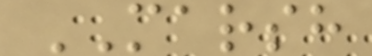MARSH
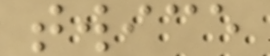twice
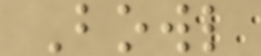Bowl
